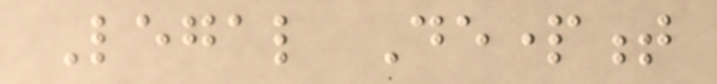Legal Department
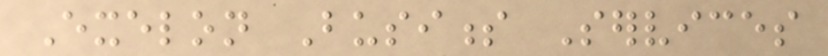Exelon Business Services
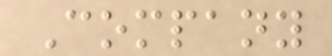Company
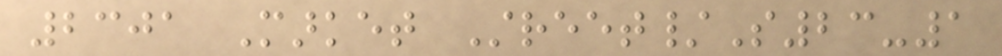2301 Market Street/S23-1
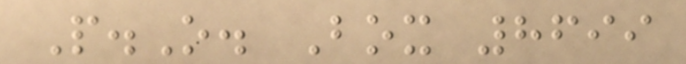P.O. Box 8699
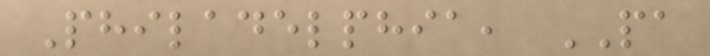Philadelphia, PA
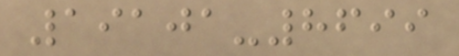19101-8699
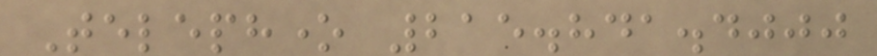Telephone 215.841.4000
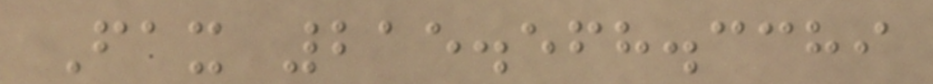Fax 215.568.3389
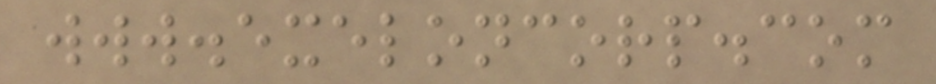www.exeloncorp.com
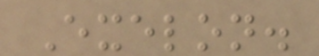Exelon.
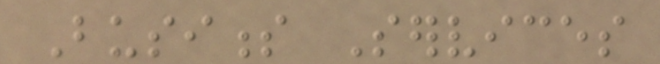Business Services
